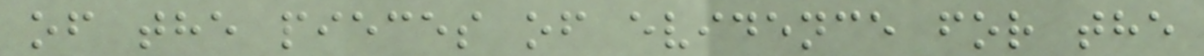of the pieces of evidence for the
